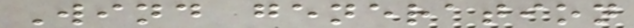Wind generation
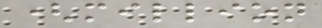(million
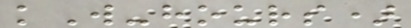kW-hours)
